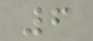6
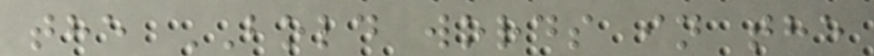the BOLD words in the
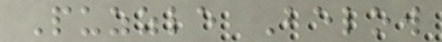Puzzle Below
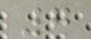7
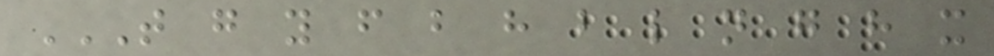T G Y F B H B L N G H X
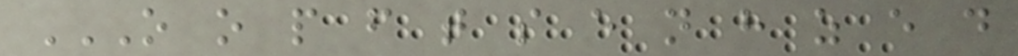O O P F T S E N H Z E D
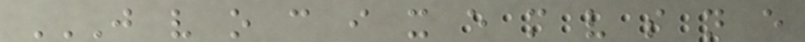J V O C I X E M V S N E
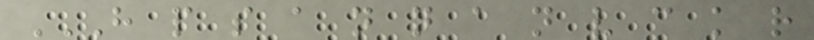H P S A N N A N V C K R
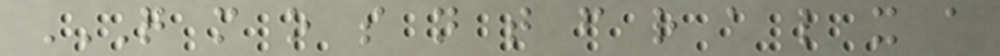Q M O S N T F R A L X A
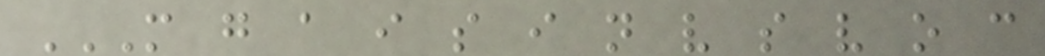M G A I S I N V S V O C
